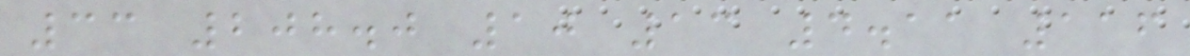33 208.0 10 13 4.11 116
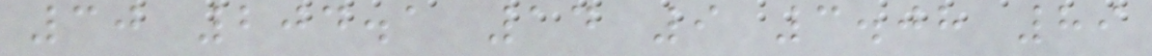30 204.1 14 9 3.08 89
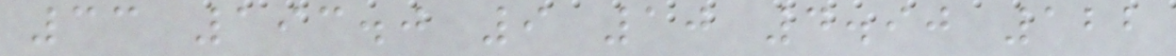33 193.0 9 10 4.90 122
